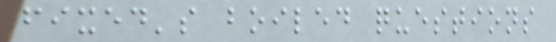fixed's boiled questions
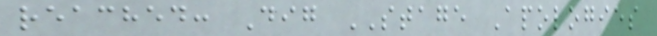reached: Dig STAGE Apologies
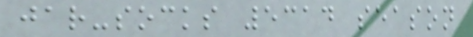jar-socks 5314 season
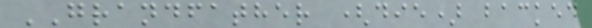GRANDFATHER (die) backed
